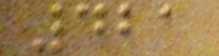421
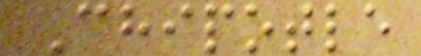Chipotle
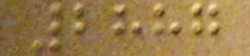2887
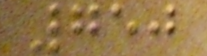750
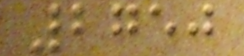2750
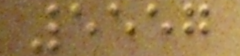5557
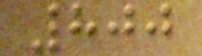800
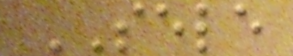SELE
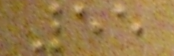55
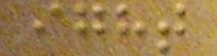ight
